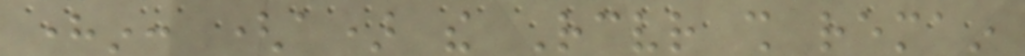herein: (a) the Receiver shall remain
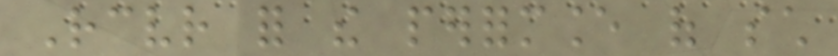Receiver for the performance of such
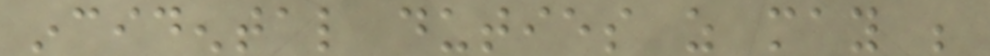incidental duties as may be
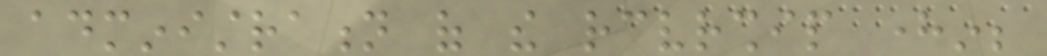administration of the receivership herein;
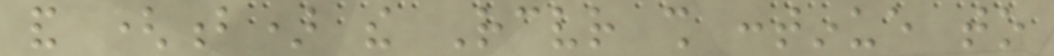and (b) the Receiver shall continue to
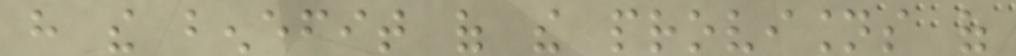have the benefit of the provisions of
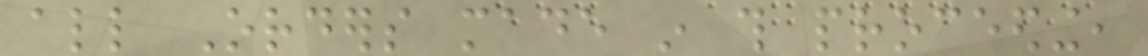all Orders made in this proceeding,
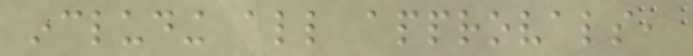including all approvals,
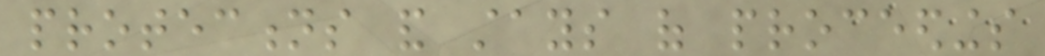protections and stays of proceedings
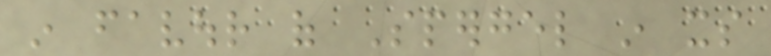in favour of Spergel in its
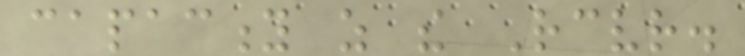capacity as the Receiver.
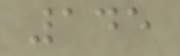145
